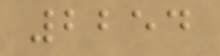2254
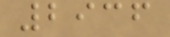2936
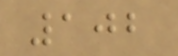102
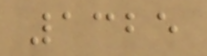1325
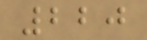220
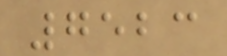7523
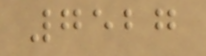7527
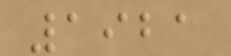1921
